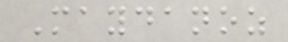Maydanoz
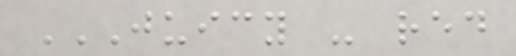JUICY - RED
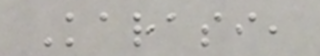Karasi,
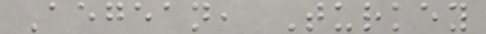Aegean, Turkey
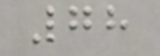78
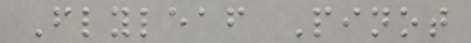Flyleaf Pinot
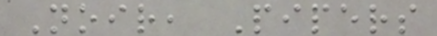Noir, Pipers
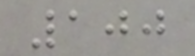100
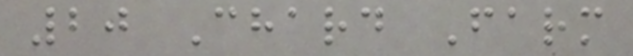20 Chard Farm
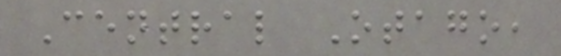Central Otago,
